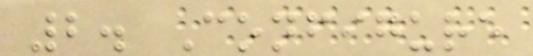2. Configure
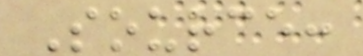Source:
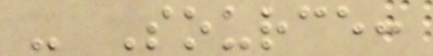- Source:
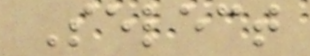Select
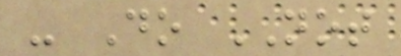- Do NOT
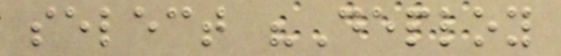select "Deploy
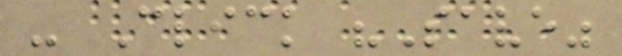- Click "Save"
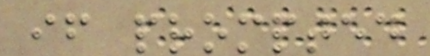if prompted
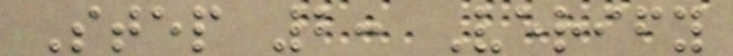Step 2: Verify
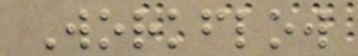Workflow
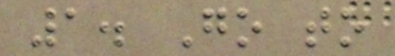1. Go to
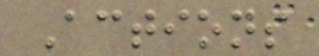Actions
